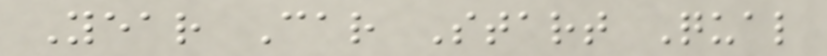Year Car Start Qual
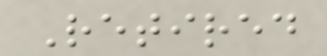Retired
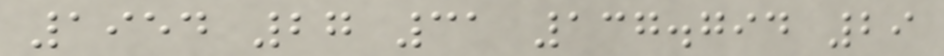1954 27 31 137.794 29
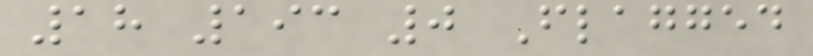18 193 0 Flagged
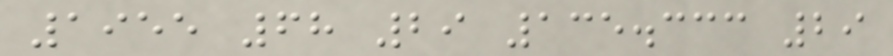1955 68 29 135.333 29
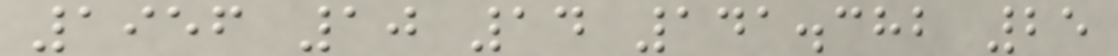1956 10 14 141.382 25
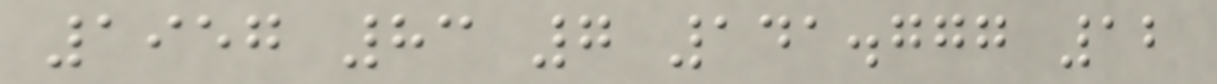1957 83 7 141.777 12
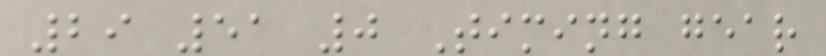29 51 0 Timing gear
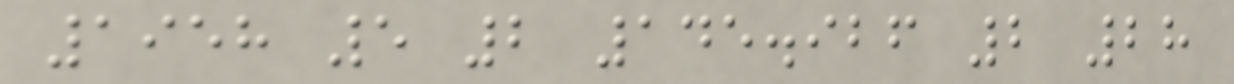1958 5 2 145.926 2 28
